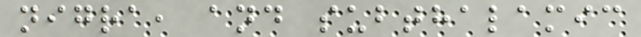nigra, and subthalamic
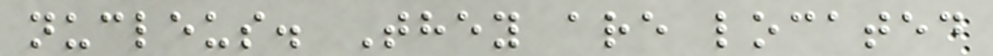nucleus. They are located
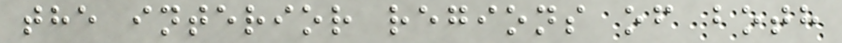the interior regions of both
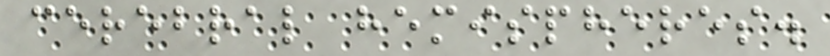cerebral hemispheres.
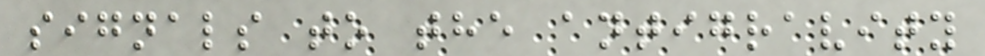signals to the antigravity
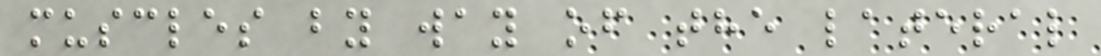muscles by way of the lateral
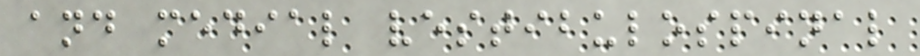and medial vestibulospinal
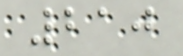210
